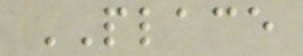PLACE
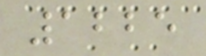1225
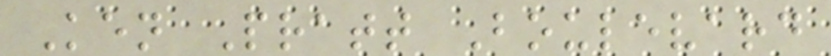Ken Pratt Boulevard
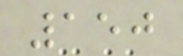150
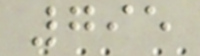795
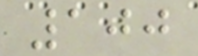100
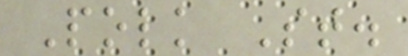Polk St.
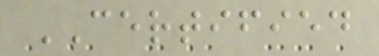CERTIFIED
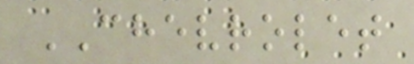CHEVROLET
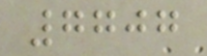7707
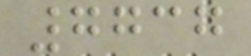7737
